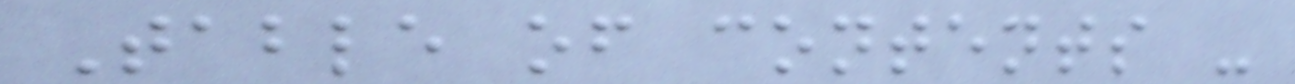Table of contents -
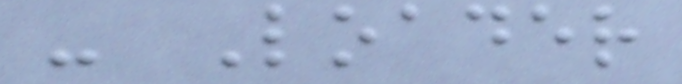- Loader
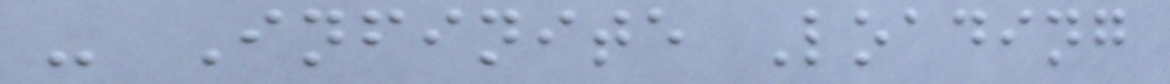- Infinite Loading
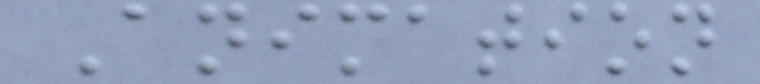Animation
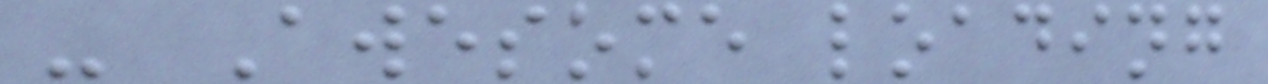- Awesome loading
